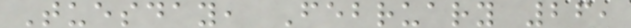Tuesday, February 26,
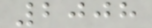2008
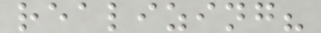realizing?
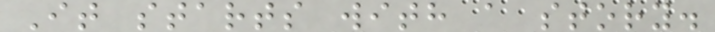It starts with a story.
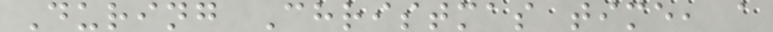During Christmas time, a
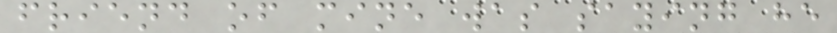friend of mine was saying he
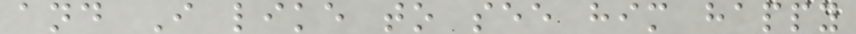and I like to see him happy
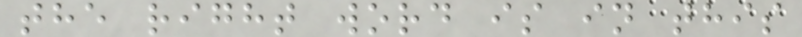the right word is in this
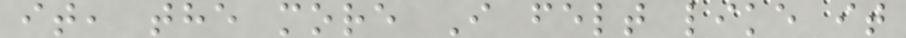it, the more I felt like it
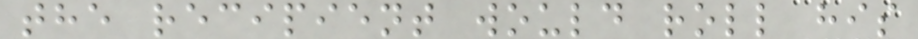the recipient would roll his
